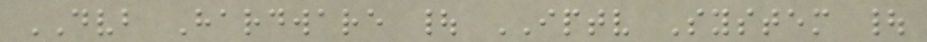DVB Hardware | IPTV System |
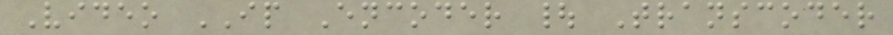Video IP Encoder | Transcoder
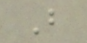B
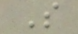S
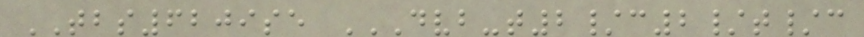TBS6209se DVB-T2/C2/T/C
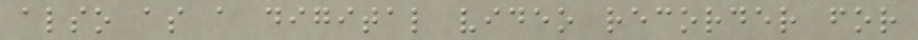also as a digital video recorder for
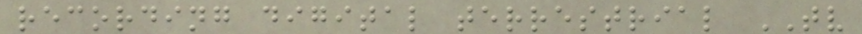recording digital terrestrial TV
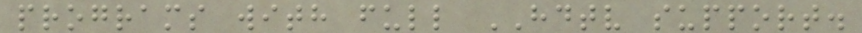programs with full HDTV support.
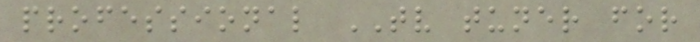professional TV tuner for
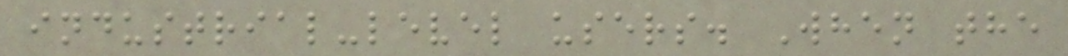industrial-level users. When the
